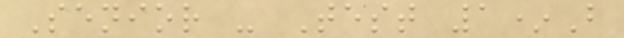Senior - Test 1*B
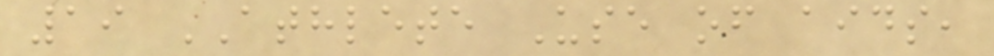19 ATHLETE Use of aids,
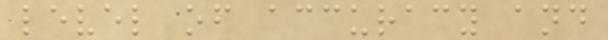level of accuracy and
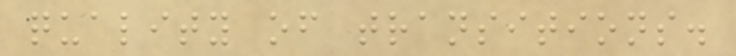quality of transitions.
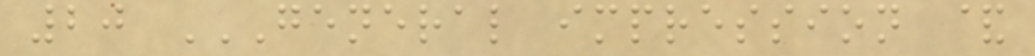20 GENERAL IMPRESSION &
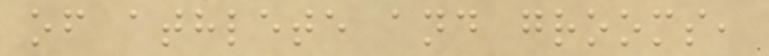of athlete and grooms,
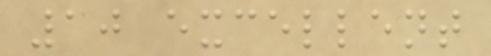10 excellent
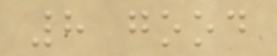8 good
